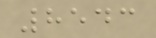8543
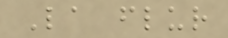La flur
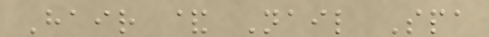Hair & Nail Spa
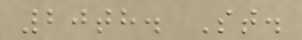20th. St.
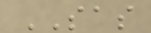SAS
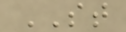ST
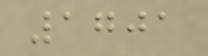1701
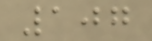107
